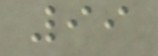99
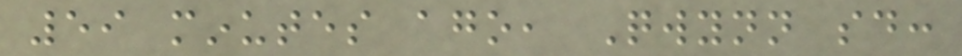59 minutes ago, Qwynn said:
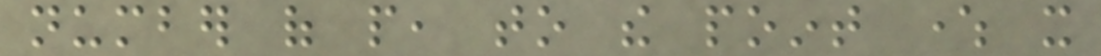number of people, to the point where it
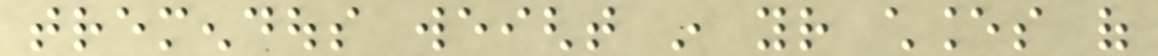tremendous weight in your chances of
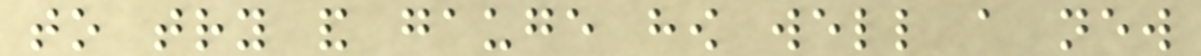to try and gauge how well a new
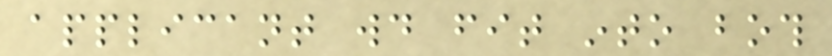applicant would fit into both
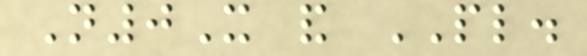N0X and PL.
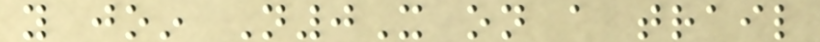you join N0X on a trail
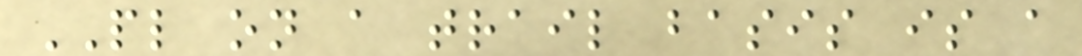PL on a trail basis is a
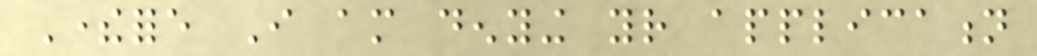Therefore I am denying your application
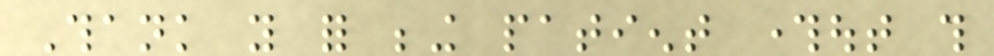Thank you for being patient throughout this
